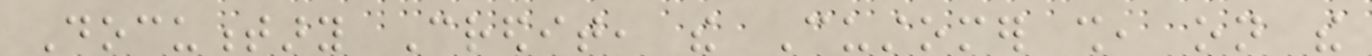Documentary Credit, the Customer shall, on the
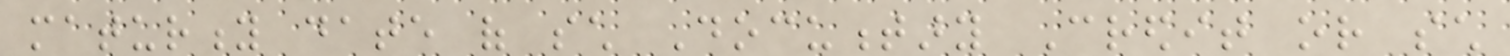maturity date of such Documentary Credit or such
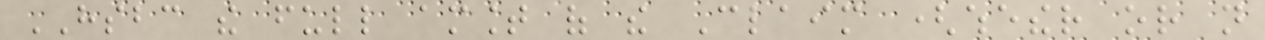HSBC the full amount of the Claim (whether or not
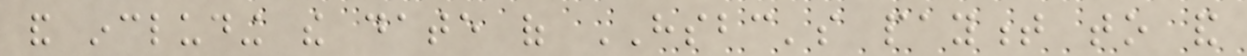and including the date of HSBC's payment to and
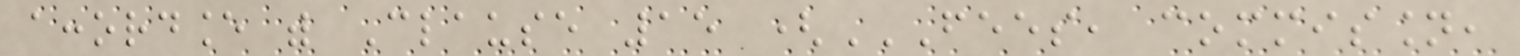accordance with Clause 15 (FEES, COMMISSION,
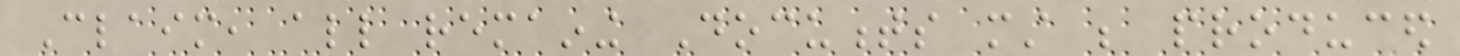Claim, all remaining Documents must be produced
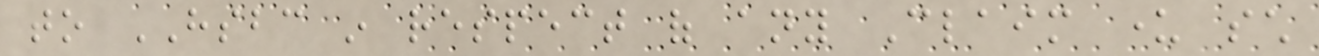to HSBC in respect of any Claim under such
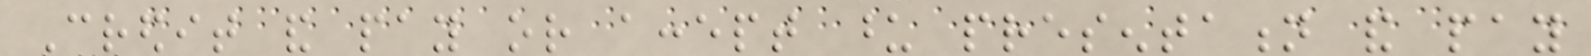Credit and pay or accept upon presentation and pay
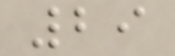29
